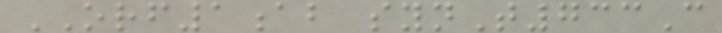ORF1ab synT733C
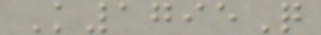K1795Q
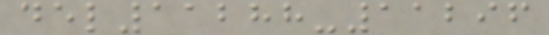del11288-11296
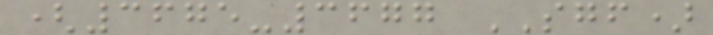(3675-3677 SGF)
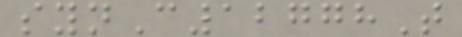synC12778T
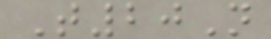T20N
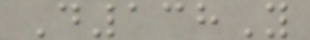D138Y
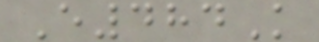E484K
